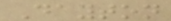Dayton
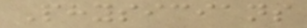Physicians
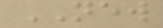NEW
